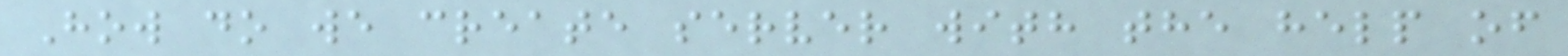How do we create server with the help of
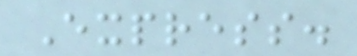Express.
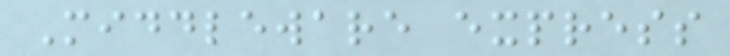Middleware express
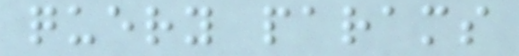query params
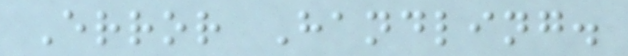Error Handling.
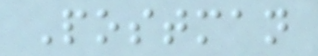Postman
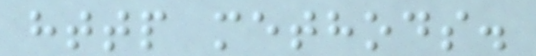http methods.
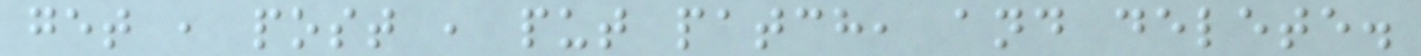get , post , put patch, and delete.
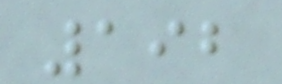192
